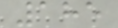185
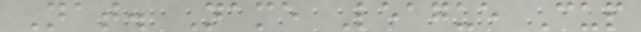Nat. Name League Cup
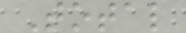Total
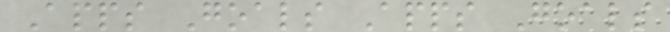Apps Goals Apps Goals
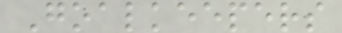Goalkeepers
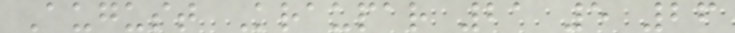August Kraupar 21 5 26
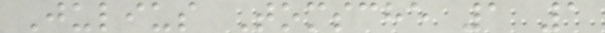Julius Tomsche 1 1
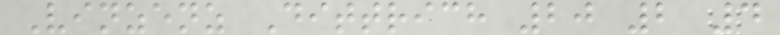Vinzenz Dittrich 20 2 4
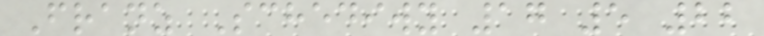Franz Schediwy 17 5 22
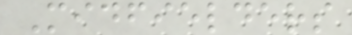Midfielders
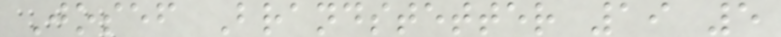Josef Brandstetter 19 5
